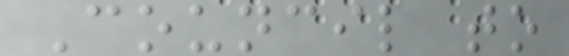Council to
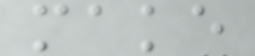make
